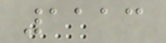1113
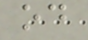od
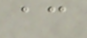ac
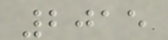2015
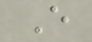E
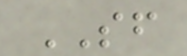SF
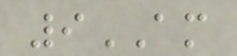9AM
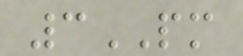3PM
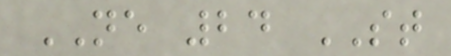NE 24 ST
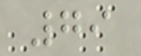79
